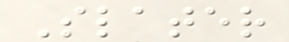Slater
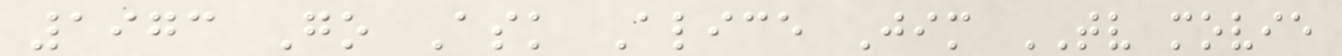1973 Go Ask Alice Jim TV movie
